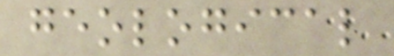geological
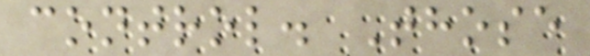control. Those
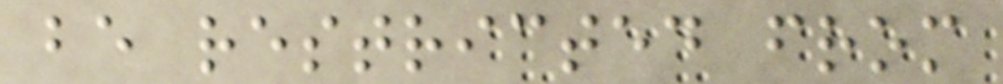be restricted from
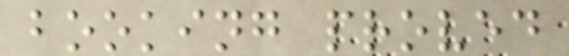booking proved
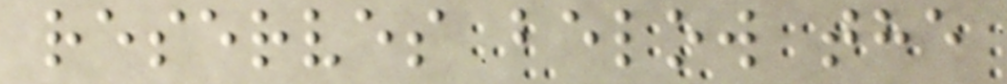reserves below the
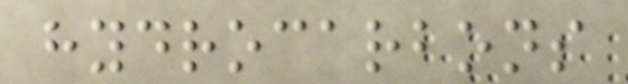hydrocarbons
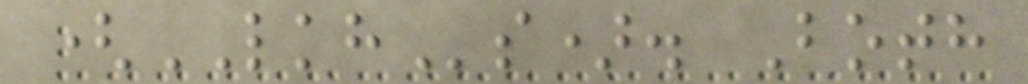(LKHs). Both
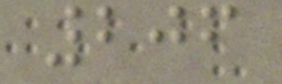206
